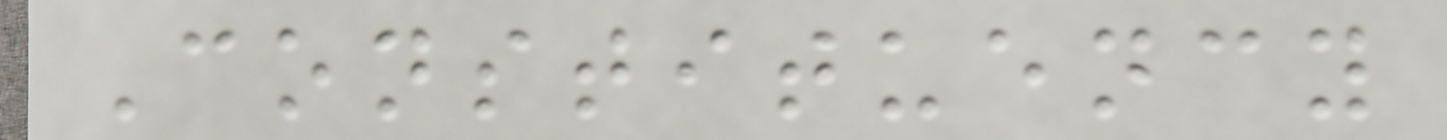Constituency
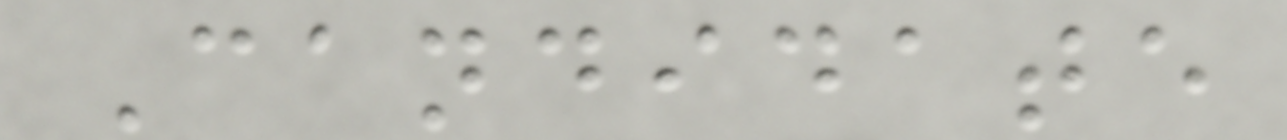Candidate
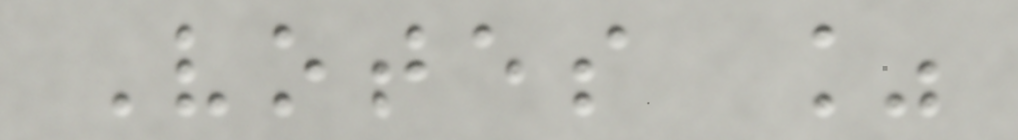Votes %
